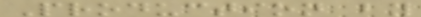Production by
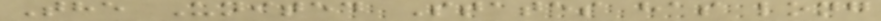The United States has long
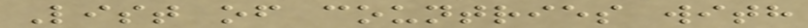List of countries with
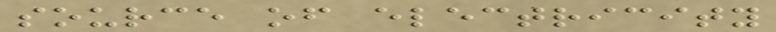source of electricity
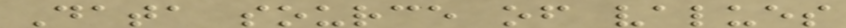Data source of values
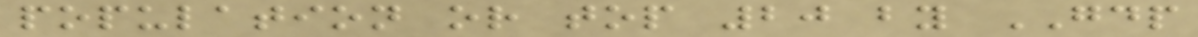population or top 20 by GDP
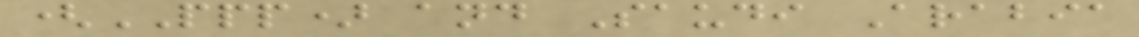(PPP) and Saudi Arabia
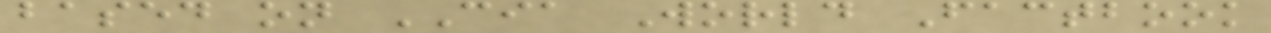based on CIA World Factbook
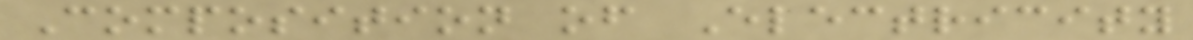Composition of Electricity
